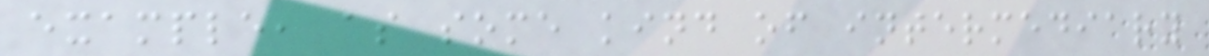example, as some kind of intermediary
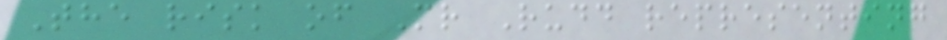The risk of Mr Rudd representing
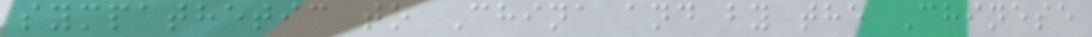sympathetic to China and by the Chinese
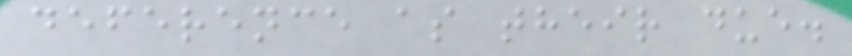deference as their due.
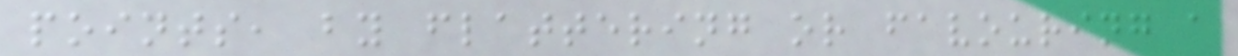points, by flattering or favouring a
